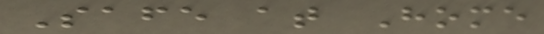Safe at Home
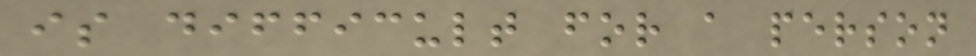is difficult for a person
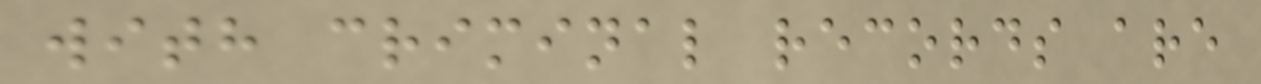with criminal records are
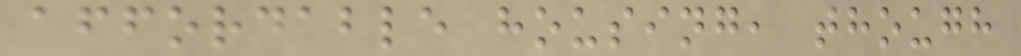affordable housing, though
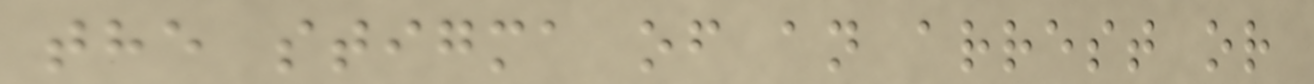the stigma of an arrest or
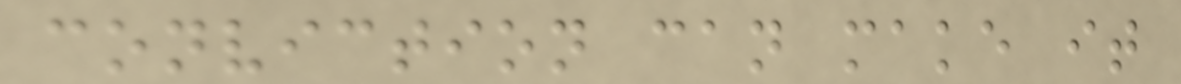conviction can make it
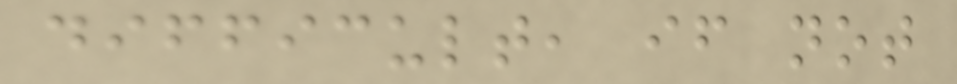difficult, if not
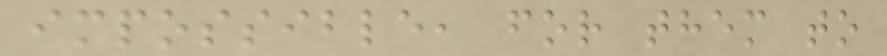impossible, for them to
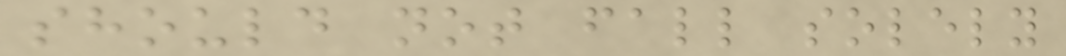should not fall solely
